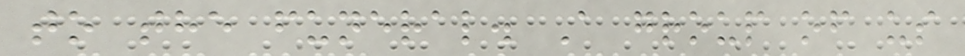to the funeral. A group of us
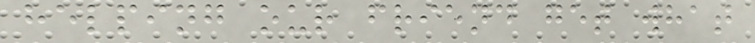helping our friend get what
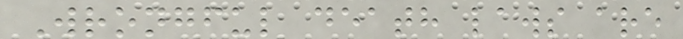Wrongful death laws are
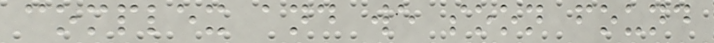complex and we soon found
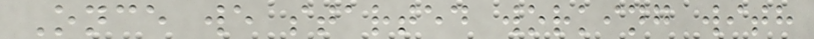Once we started working with
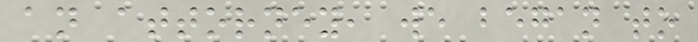an attorney, we began to
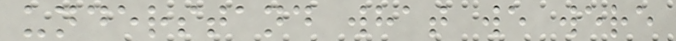understand what we were
